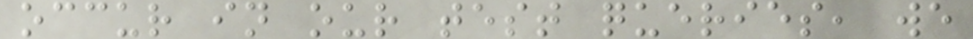occur in our test queries, we
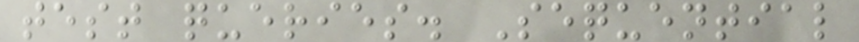test queries. Sequential
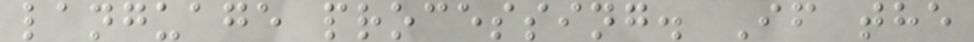language processing. If the
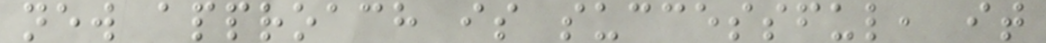new approach is successful, it
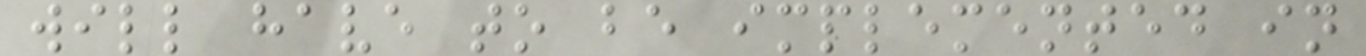will have to be implemented in
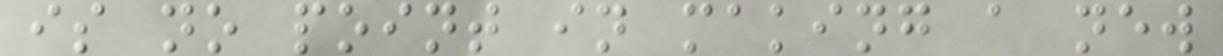is no point in making a new
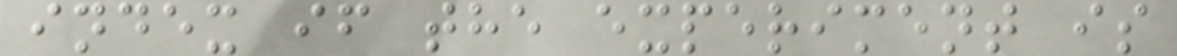index if the experiment is
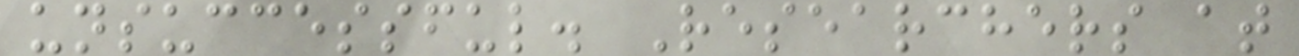unsuccessful. Researchers at
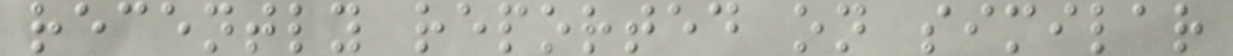recently reported on similar
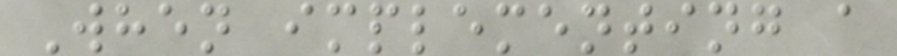When implementing a
